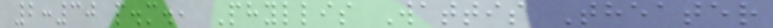2:30 p.m., Phyllis Wattis Theater
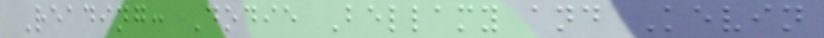Reading: Dodie Bellamy and Kevin
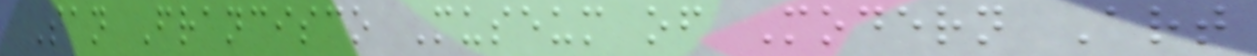San Francisco Museum of Modern Art
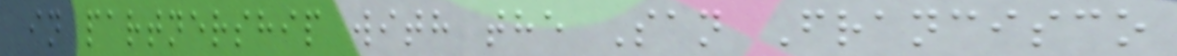in partnership with the San Francisco
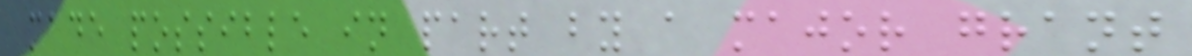made possible in part by a major grant
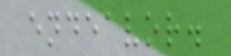endeavor.
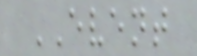EVENT
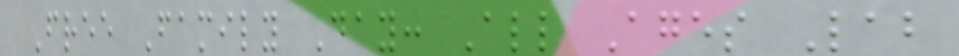Free Family Day: All Ages Lab
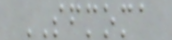SFMOMA
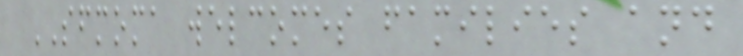SFMOMA welcomes families and
